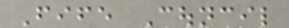Fife Council
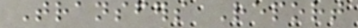Transfers Report
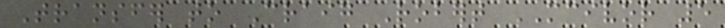Transfer to Craig Robert MCIVOR 5
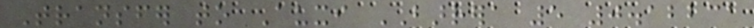Transfer to Auxi BARRERA 5 0.12231
